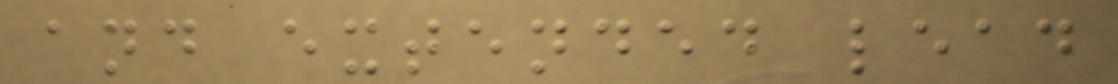and extended lead
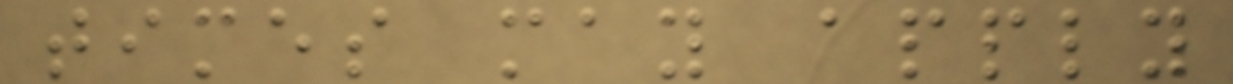times may apply
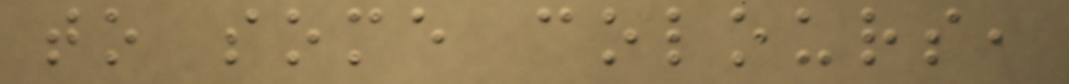to some colours,
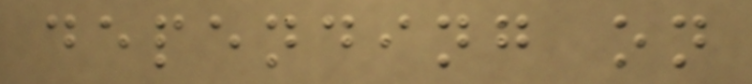depending on
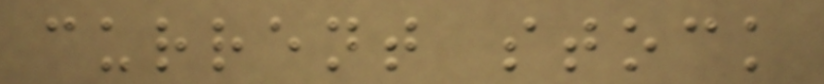current stock
